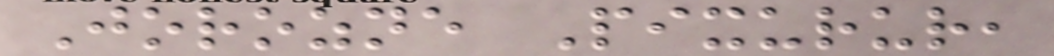Jorozne Pixurur,
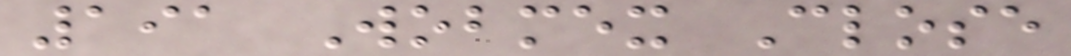191 Wobmex Close
